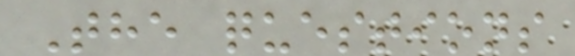The questions
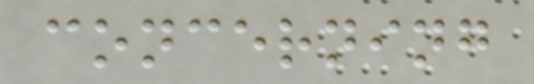concerning
